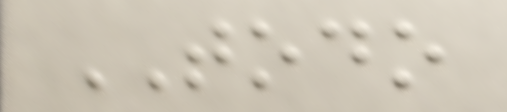TODO
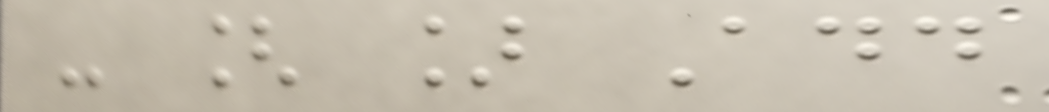- [ ] Add
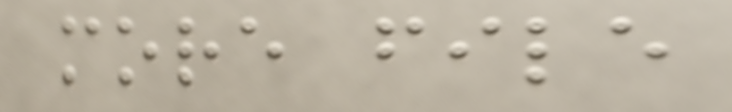more file
